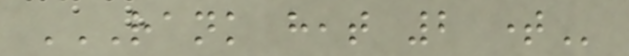RANK HEAT 2 TIME
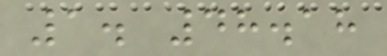1. 48.18
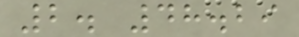2. 48.29
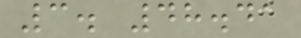3. 48.41
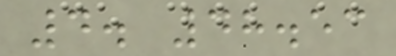4. 48.53
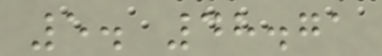5. 48.71
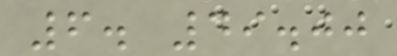6. 49.00
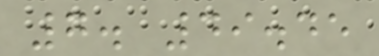7. 49.45
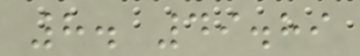8. 49.89
